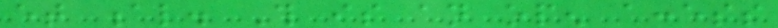et al. This is an open access
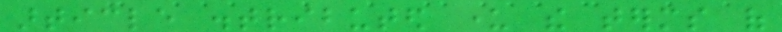article distributed under the terms of
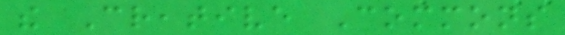the Creative Commons
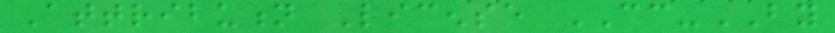Attribution License CC-BY
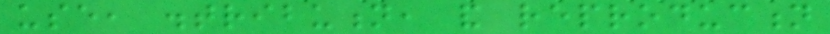use, distribution, and reproduction
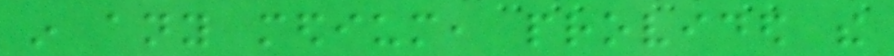in any medium, provided the
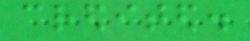credited.
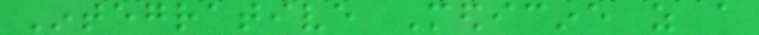Integrative Medicine as a
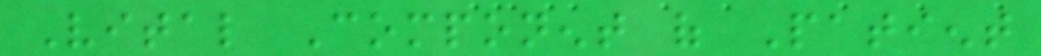Vital Component of Patient
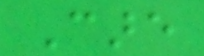Care
